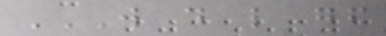W D L GF
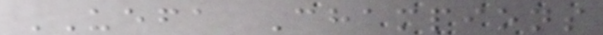UEFA Champions
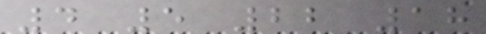4 5 22 18
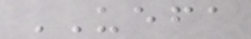UEFA
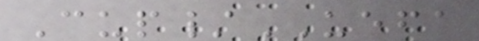Cup/UEFA
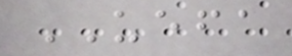UEFA
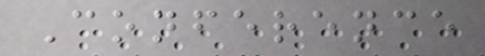Conference
